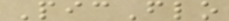PicFlo
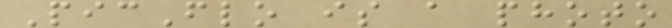PicFlo is a photo
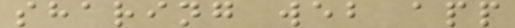sharing web app
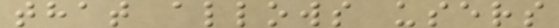that allows users
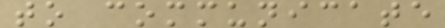to communicate
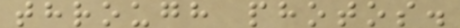through photos.
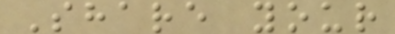Share your
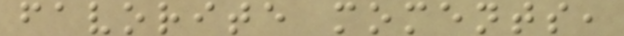favorite moments,
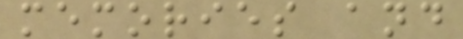memories and
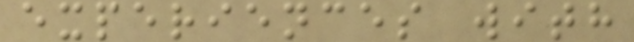experiences with
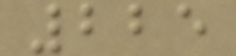225
